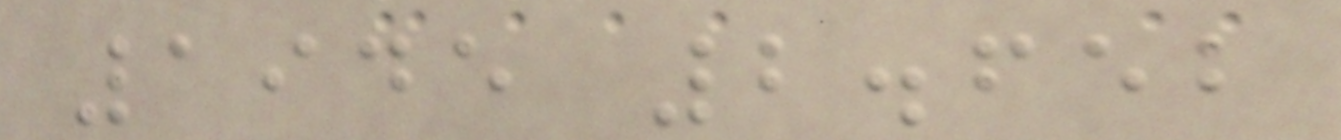1945 2.652
